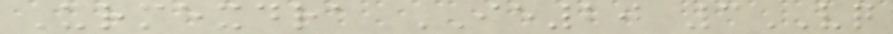Urmexdra IE20 3VQ
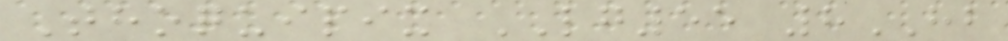Thoquipix LG55 8HB
